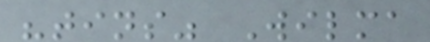"tins" Wilma
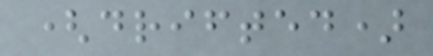(drifted)
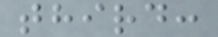third:
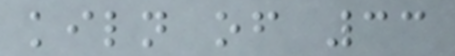kiln of 33
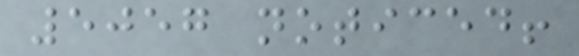5057 noticed!
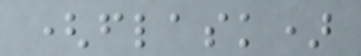(flask)
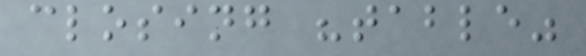closing "table"
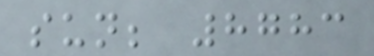sun; 8783
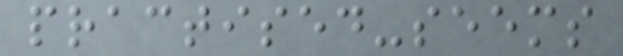practised-seems
